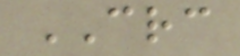CRC
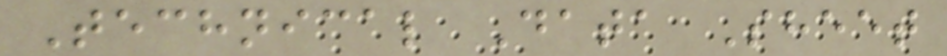Technical Data Sheet
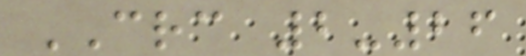CRC 2-26
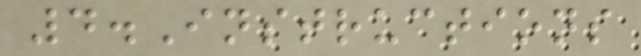4.Instructions
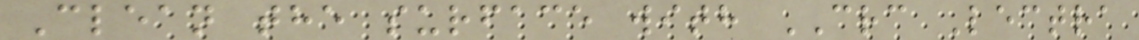Clean the surface with CRC Lectra
